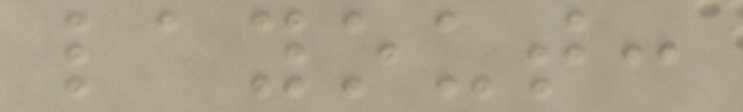layout:
